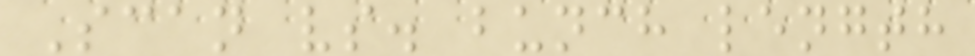Scan vs. bunch length
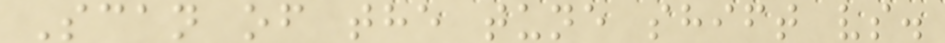Scan of the tune shift vs.
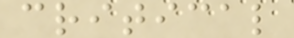critical
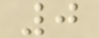0
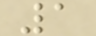1
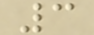3
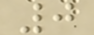0
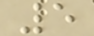5
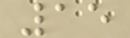15
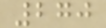270
